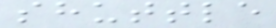shuttle
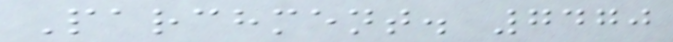Parchment. 7470
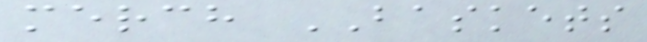merch BASKETS
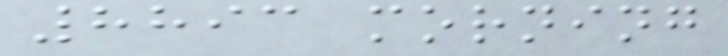8893 morning
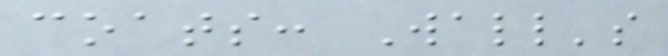coats: Wall's
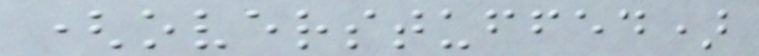(overstuffed)
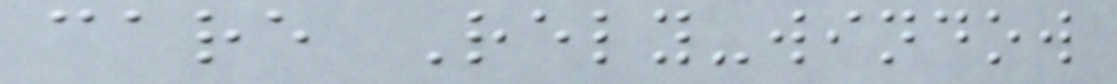care Rely-window
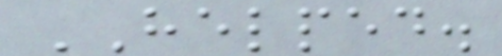HELPED.
